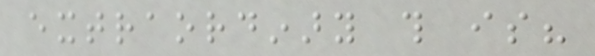extraordinary this is?
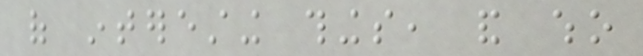of interesting things, and who
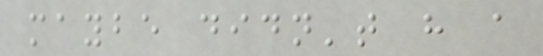maybe didn't have a
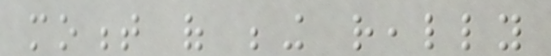moment of being really
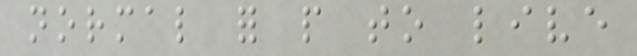normal for people to live
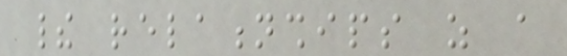their relationships as a
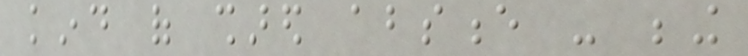kind of shared absence - being
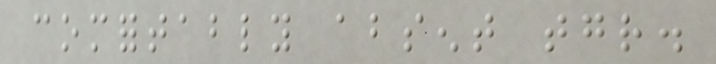comfortably absent together.
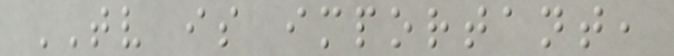TV is important,
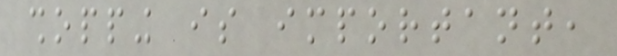shopping is important,
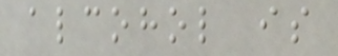alcohol is
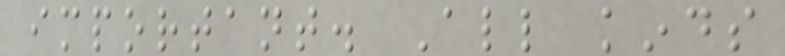important. All kinds
